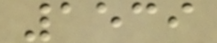1539
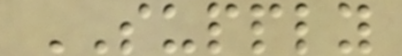SUPPLY
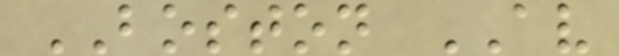BOSTON AV
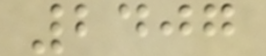2407
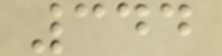344
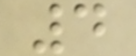4
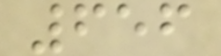656
